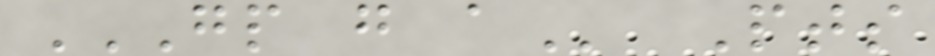GP G A Pts
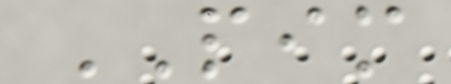PIM
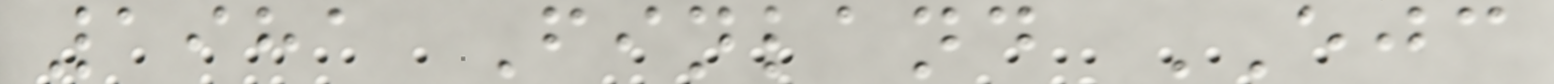1981 Finland EJC
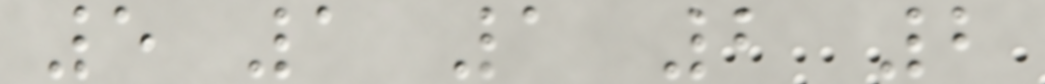5 1 1 2 2
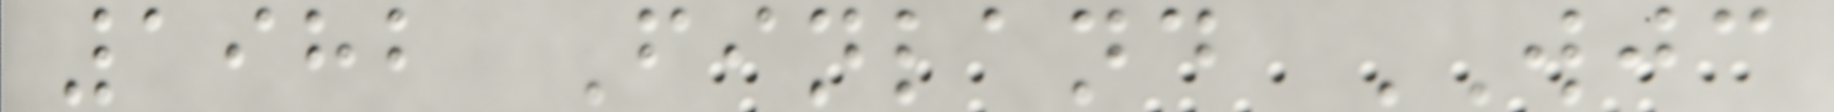1982 Finland WJC
